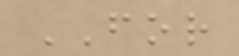FOR
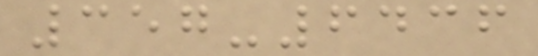357-6436
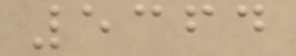5364
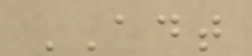ADT
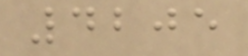4205
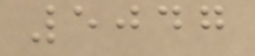5047
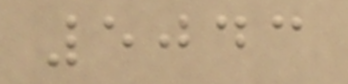5043
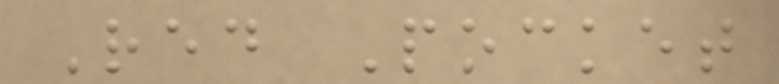Red Pocket
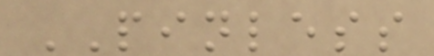PINLESS
